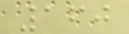160
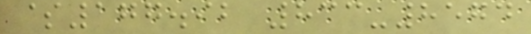$177.92 833-8574
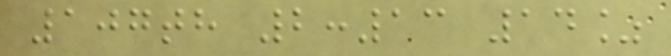107th 2:13 14%
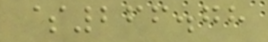$266.78
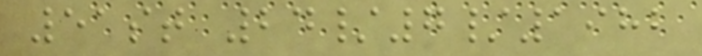51st 24/7/1982
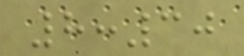8:30
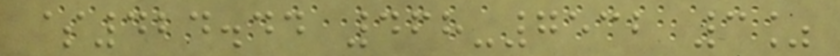$424.44 468-7532 3%
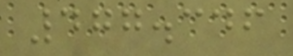477.346
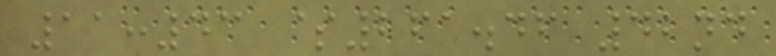11:43 $261.46 42nd
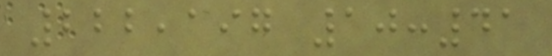222,197 10:41
